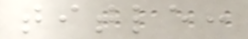title:
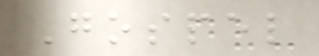Gospel
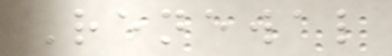Renewal
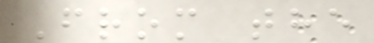From the
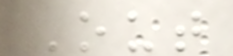Out
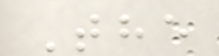The
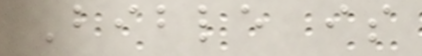Bible is
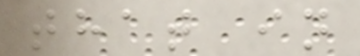that in
